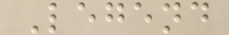Legend
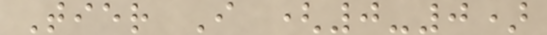Tier I (0-0)
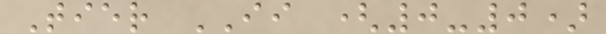Tier II (0-0)
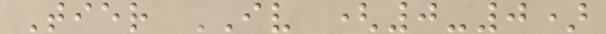Tier IV (0-0)
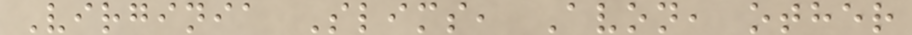Virginia Slims, Avon, other
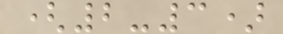(2-3)
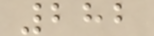282
